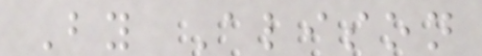By Alison
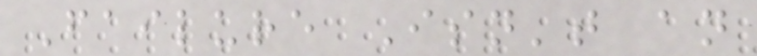Failure Isn't an
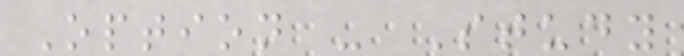Option - Study
